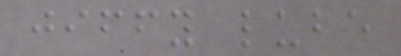jiffy lube
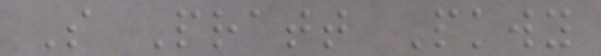S Pratt Pkwy
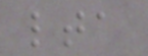lta
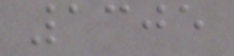1305
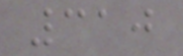310
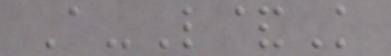A-L&K
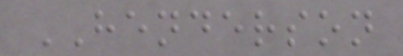HENDERSON
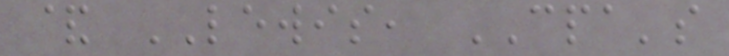& LEWIS, CPA's
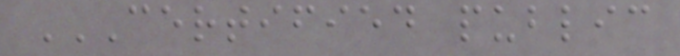CERTIFIED PUBLIC
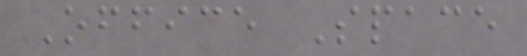Office Space
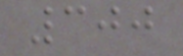300
